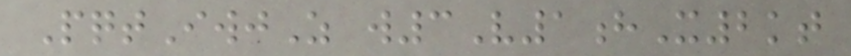PqtIwjZ w3V1hX2kt
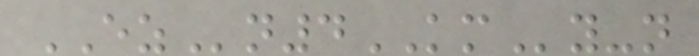EZn4KMy-n
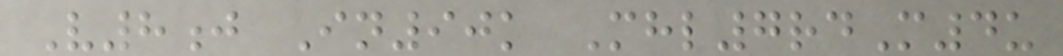V8j In90k Mhl7rdM4u
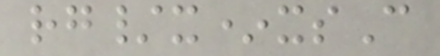rg/x*xsC
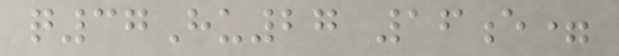q37Hu27 16e=
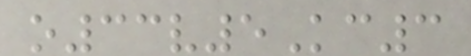o33v5Kc3
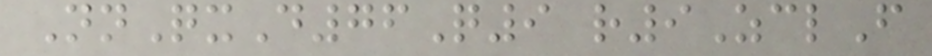NnQxD76Q9 r9ZclF
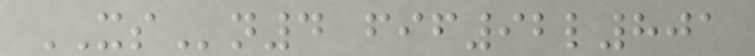XSn4 fif92l801
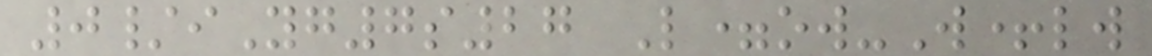0/iYg7s27 L=ow-W+lw
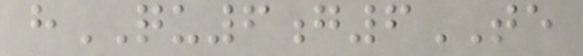hQU6g6TE
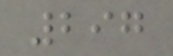297
